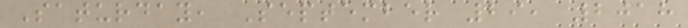Saturday, September 29, 2018
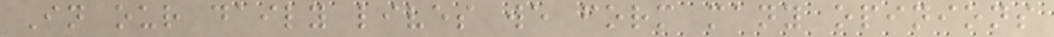In our daily lives we form many opinions
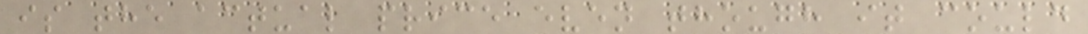is the actual price even though it could
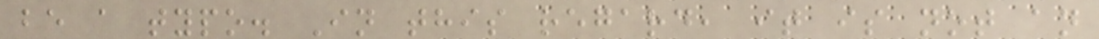be a typo. In this regard, it is not an
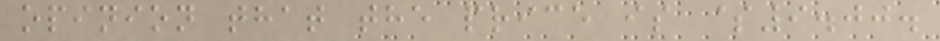opinion that the price is $9.00.
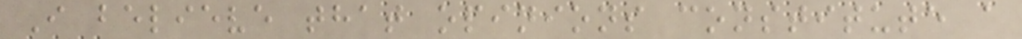I believe that opinions constitute a
